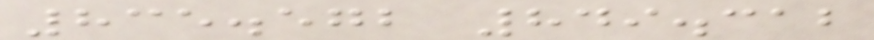835.572 849.312
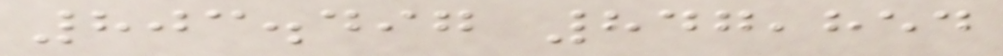803.497 847,854
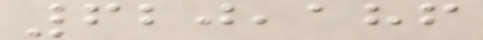620,186
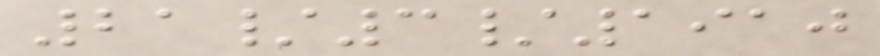21/3/1910
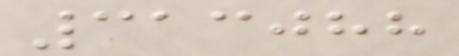313088
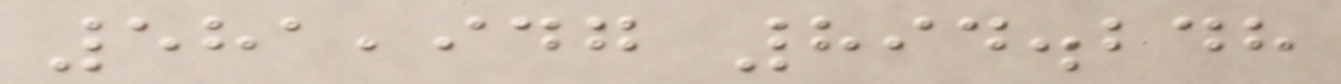581,947 894.248
